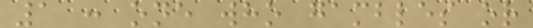1 : one who gambles or
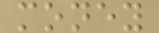money
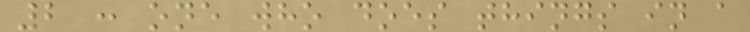2 : one who does things in a
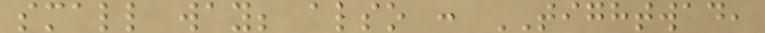small way; also : TIGHTWAD,
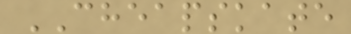CHEAPSKATE
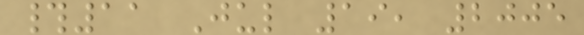#11 Jul 19, 2005
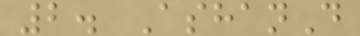2. AshanD
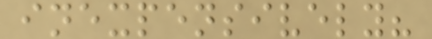inexpensively?
